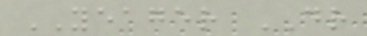YEAGER DR
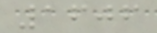1606
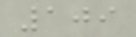109
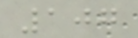107
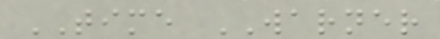TIME WARNER
